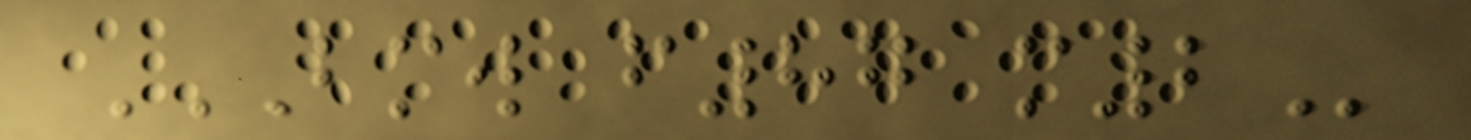BMW F87 M2
